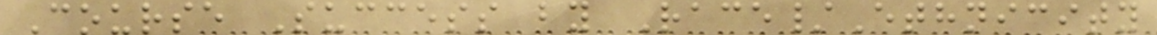Course Success by Race/Ethnicity
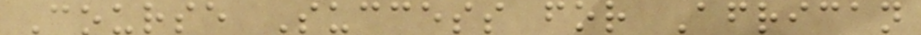Course Success for African
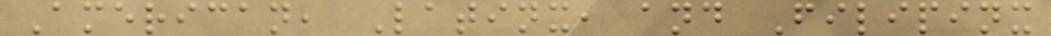American, Latinx, and Filipinx
